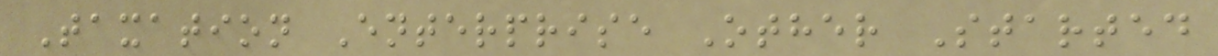Taxation Enterprise Other Started
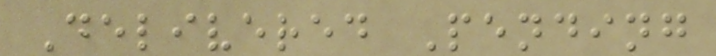Delivered Pending
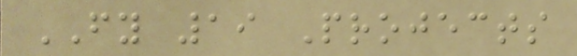FY 19 Projects
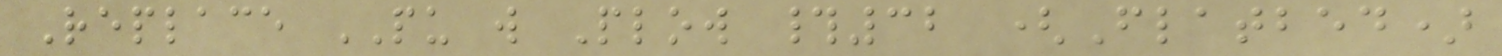Replace PU w Plow #32 (Flatbed)
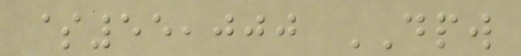$55,000 DPW
